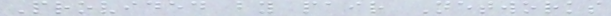Provided by pair Networks
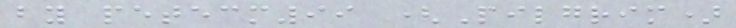by petecm99 (Pilgrim)
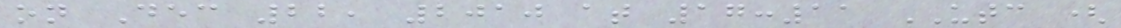on Dec 22, 2010 at 17:11 UTC (
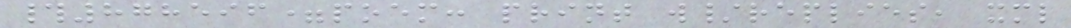#878596=poem: print w/replies, xml
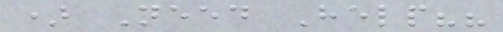) Need Help??
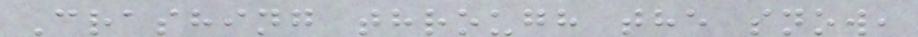Crashing through the snow,
